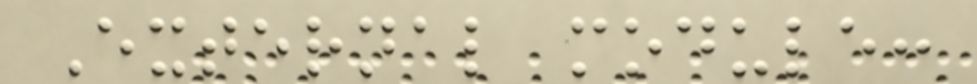External module:
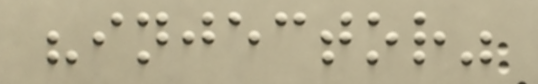"injector"
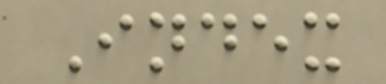Index
